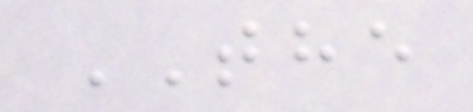THE
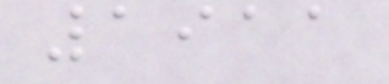1911
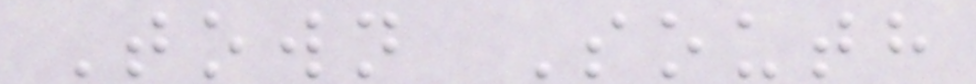Town South
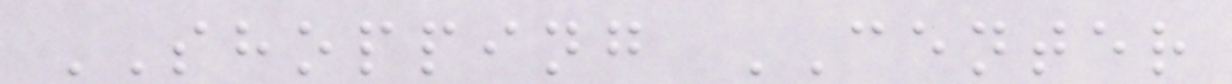SHOPPING CENTER
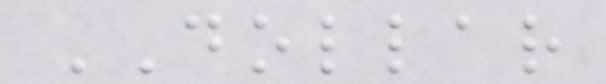DOLLAR
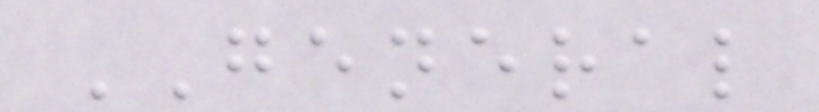GENERAL
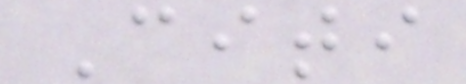Citi
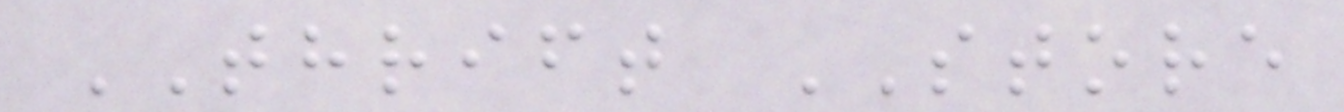THRIFT STORE
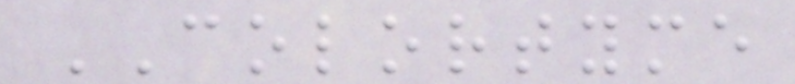COLORTYME
